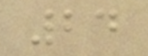24
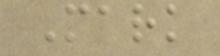Mark
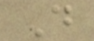D
